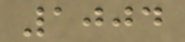1004
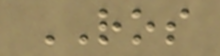ROS
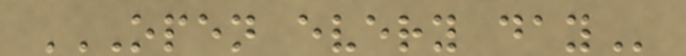OPEN EVERY DAY
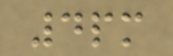4pm
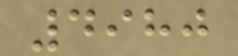4980
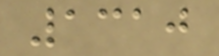1310
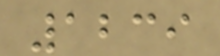1239
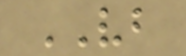VB
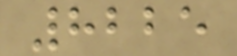8225
